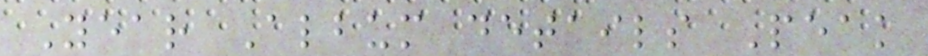Year Album details Peak
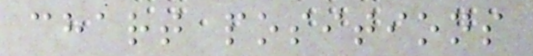chart positions
